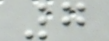7
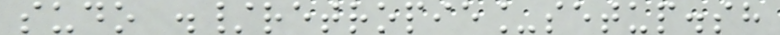sudo ./retropie_setup.sh
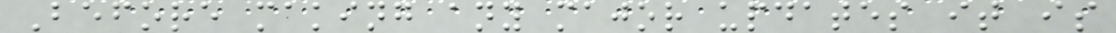Before making any major updates it is
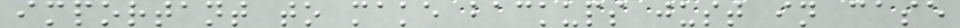important to make backups just in case
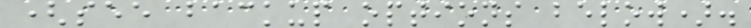(see backup options below).
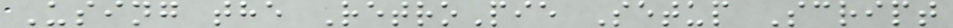Using the RetroPie Setup Script
